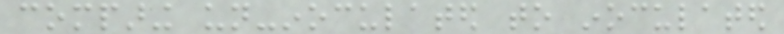comparing un-inoculated to inoculated
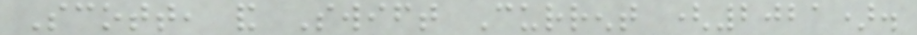Scott, and Swift Current (2021).
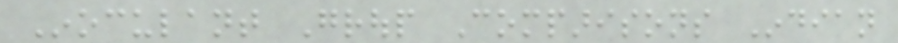Inoculant Group Comparisons Indian
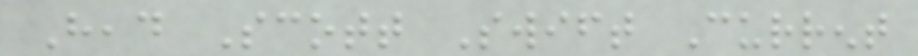Head Scott Swift Current
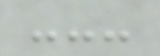---
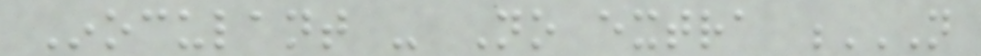Inoculant - No extra N
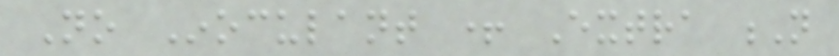No Inoculant + Extra N
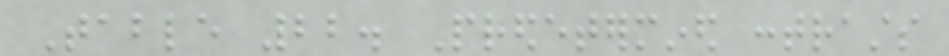Table 22. Predetermined contrasts
